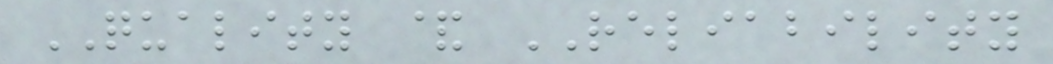QUALITY & RELIABILITY
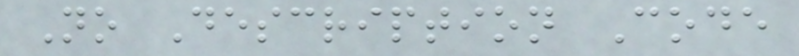No Description Code
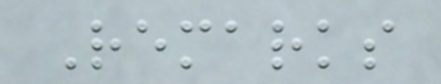Remarks
